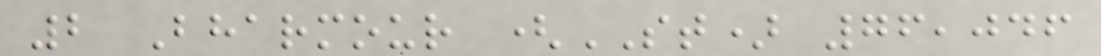2 Bharmour (ST) 76,046
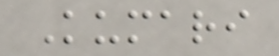Kumari
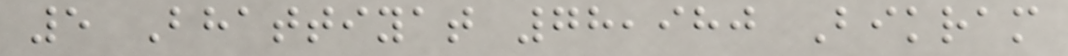5 Bhattiyat 78,980 Bikram
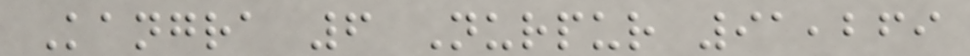Kangra 6 Nurpur 91,269
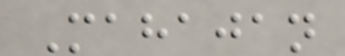Mahajan
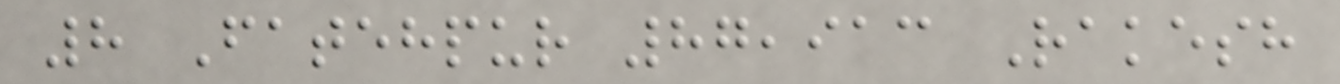8 Fatehpur 87,913 Rakesh
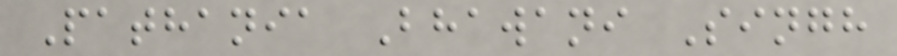Pathania Bhawani Singh
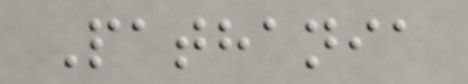Pathania
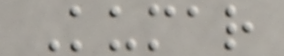Kumar
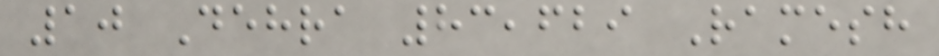10 Dehra 83,629 Ramesh
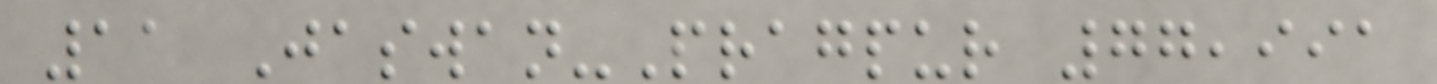11 Jaswan-Pragpur 77,991
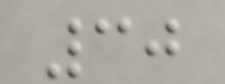30
